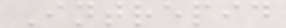Intrepid
